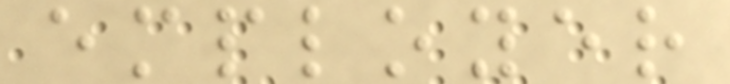employer
